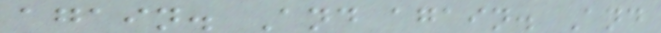again. And again. And
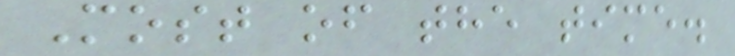Most of the time.
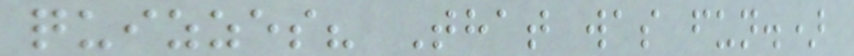quizzes? That was fun.)
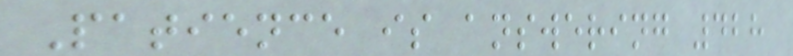Patience is answering 428
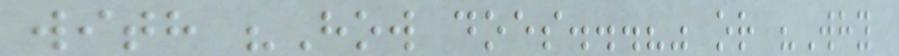with "How does...?" or "Why
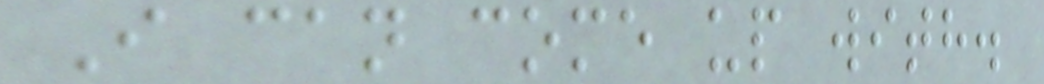I can come up with.
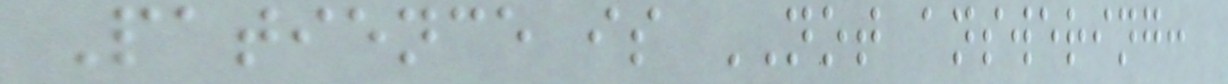Patience is NOT answering:
